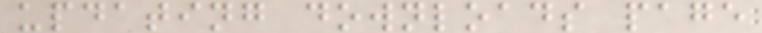updating downloads page
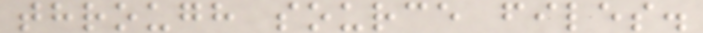through source files.
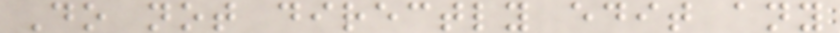Do not directly edit any
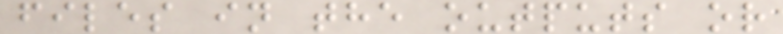files in the outputs or
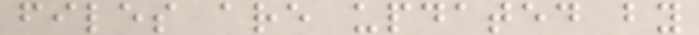files are updated by
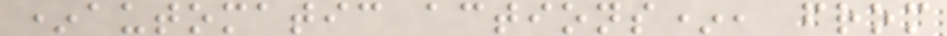*automatic actions*, from
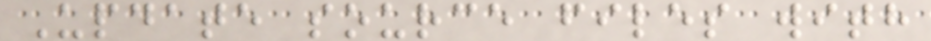Update source files with
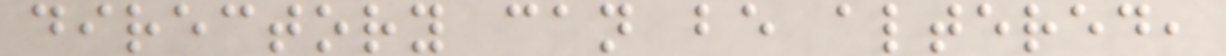directory can be altered,
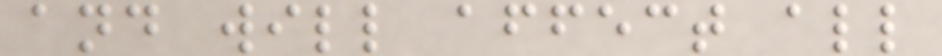and will affect all
